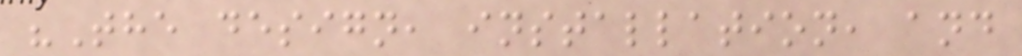"The design, installation, and
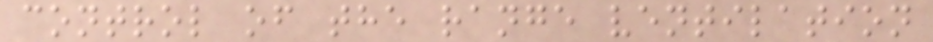control of the range ventilation
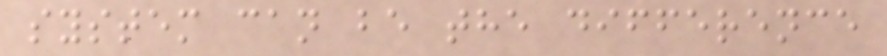system can be the difference
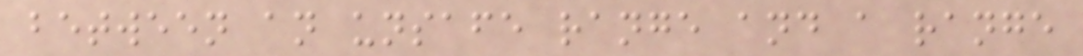between an unsafe range and a range
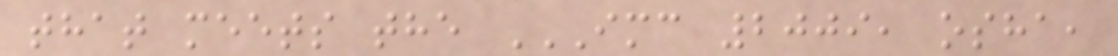that meets the IMC 2009, OSHA,
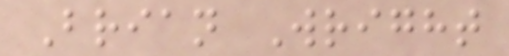Brian Wright
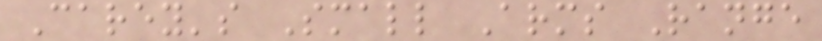Carey's Small Arms Range
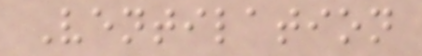Ventilation
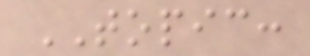TOPIC:
